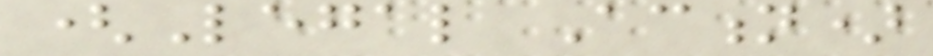(Legal Action)
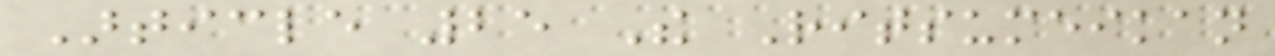Article 25 The Ritsumeikan
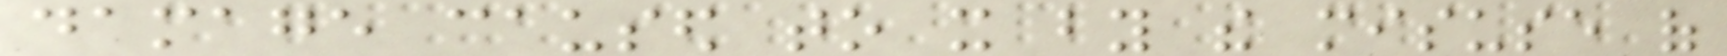damage caused to it by the misuse of
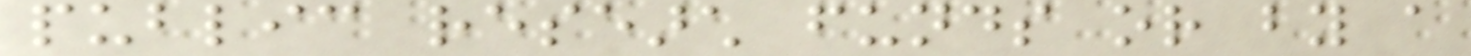public research funds or by a
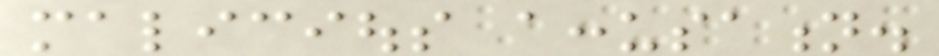malicious accusation.
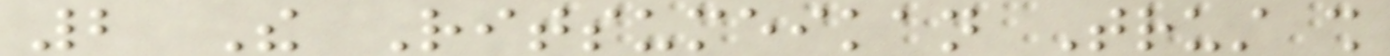2 The Ritsumeikan Trust shall
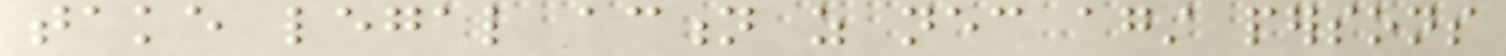take legal action as necessary against persons
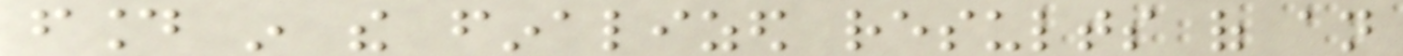found in the finalized results of an
